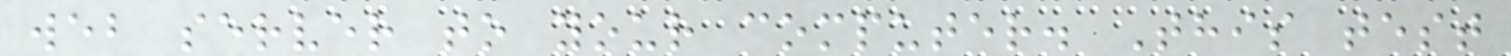web server to your computer. This test
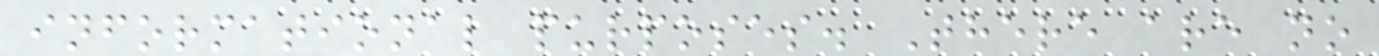informational purposes. There are no
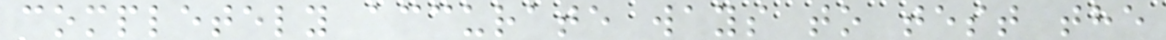completely accurate ways to test the
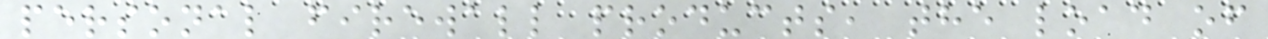personal firewall products, the load of
